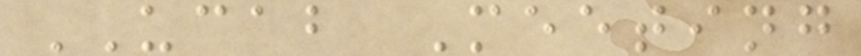UCAB Meeting
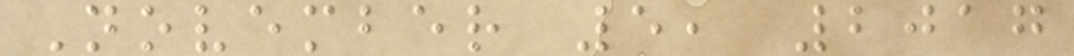November 5, 2017
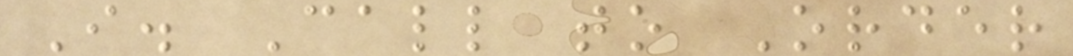I. Call to Order
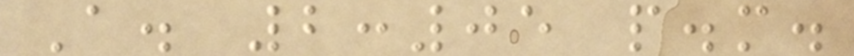A. 2:05 p.m.
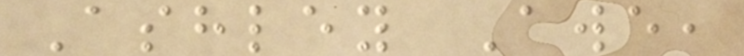Ashley Awe,
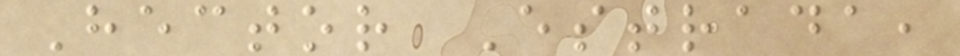Hector Estrada,
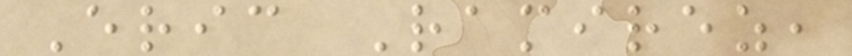Eric Ramirez,
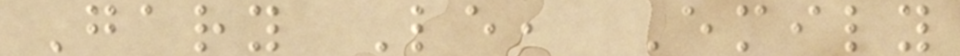Gary Le, Emily
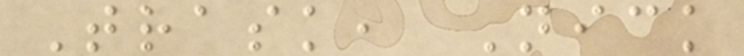Trask, Nick
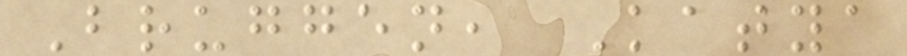Bruggen, Katya
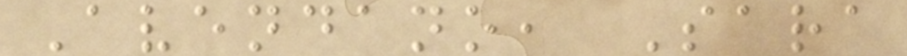Avendano, Sara
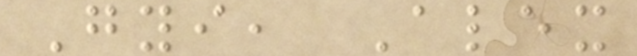Gyi, Alex
